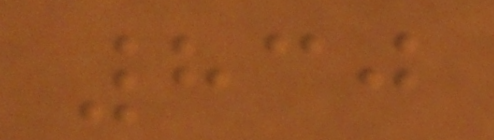830
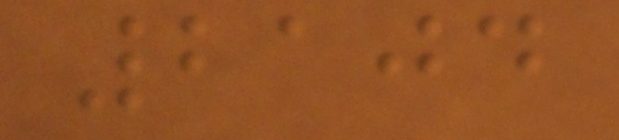2104
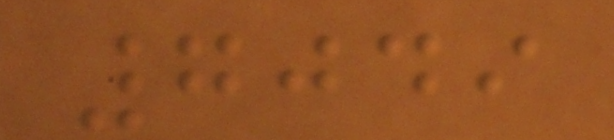7049
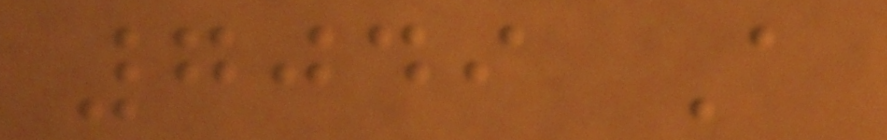7049 A
